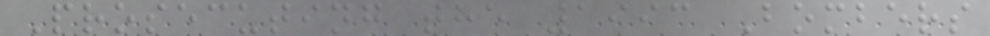Prosecuting the 1993 Bombers
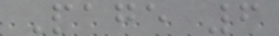Page 6
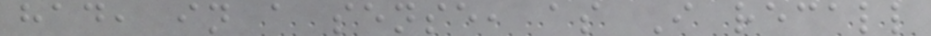had, in a sense, as I recall
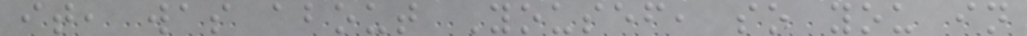it, was about Yousef, so you in
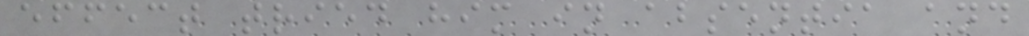effect tried him in absentia and
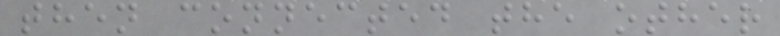then connected the other
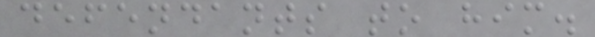defendants to him.
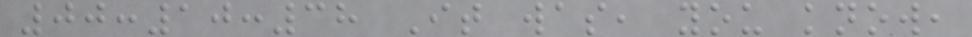00:10:38 It was, you know,
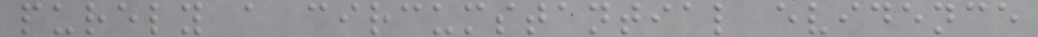purely a circumstantial evidence
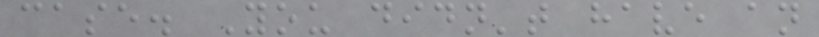case. You didn't have an
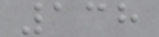138
